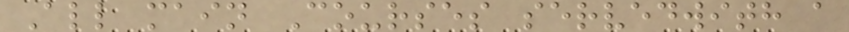All main Courses servedwith a
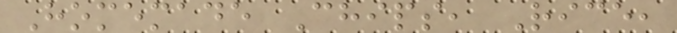Homemade Chips, Rice,
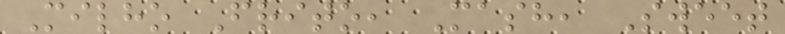Milho Frito, Mash, Sweet
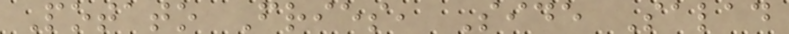Potato Fries, Side Salad
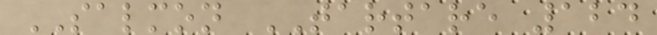SALMON TARTARE 124
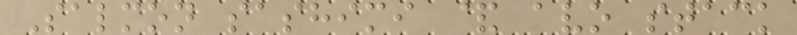Salmon sashimi & avo stack
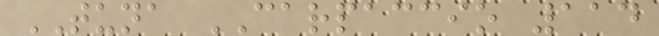TUNA CARPACCIO 114
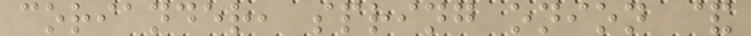coriander, spring onion &
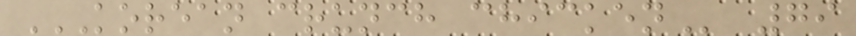KOREAN CRUNCH CHICKEN 79
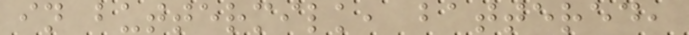in buttermilk, battered,
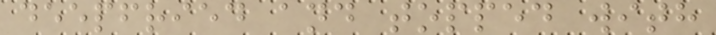deepfried and topped with
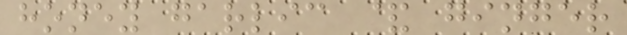honey garlic & ginger
